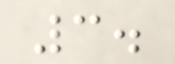3.
